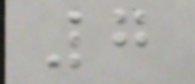7
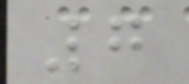7
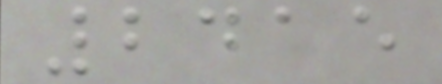2415
